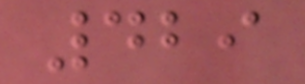429
